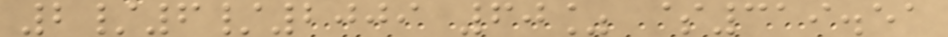2/6/2009 60% $319.51
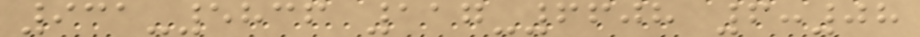931-5836 117-6608 6:08
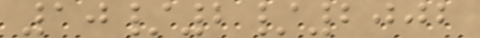10/2/2002
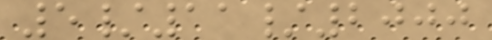5/11/2000
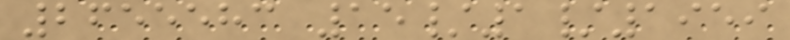2655583 15/1/1959
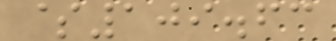$109.63
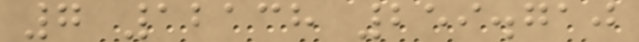7 12138 259.710
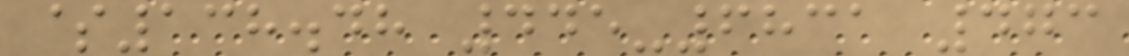$138.48 445-6831 473
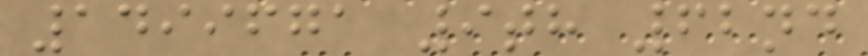1499671 9th 62nd
